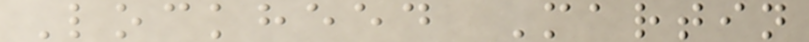Lockheed Martin
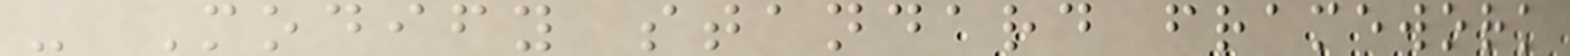- Modify standard framework
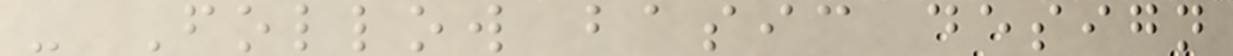- Follow basic design
